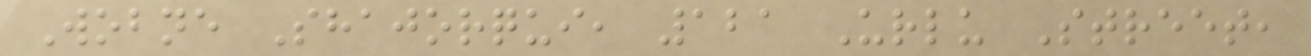Wobne Shajorqui, 121 Urlu Street,
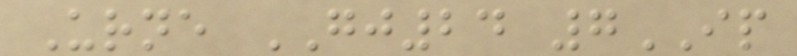Urne GJ24 7IP
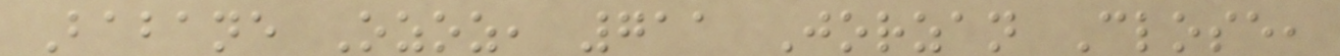Babane Ozoz, 711 Jorzan Close,
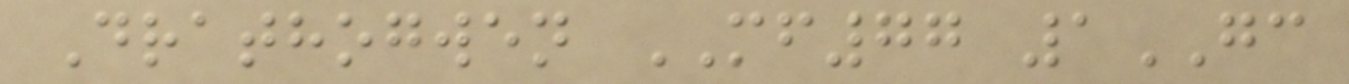Drathogwen MF77 1GC
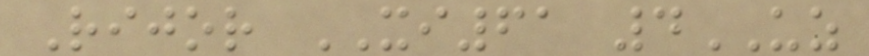Rijor XI61 4UZ
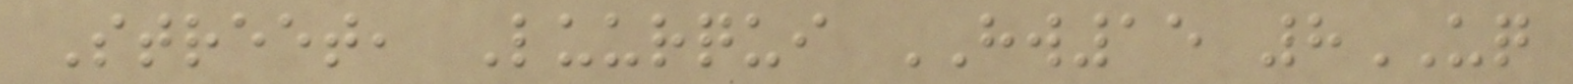Street, Luurqui HW15 8UQ
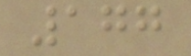177
